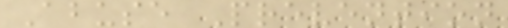Abuse Prevention
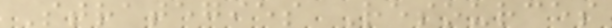Strategies Resources
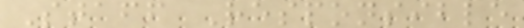Staff Responsible
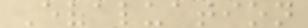Evaluation
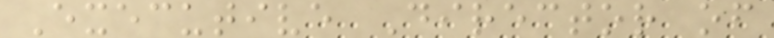Executive Director of
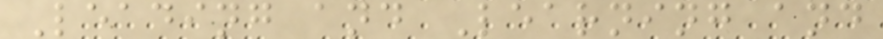Leading and Learning and
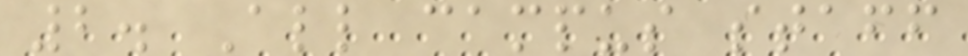2. All campus staff
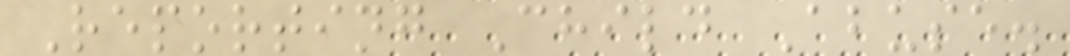Reporting Child Abuse.
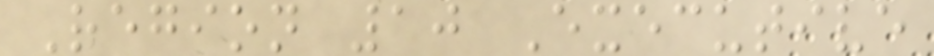Region 10 Executive
